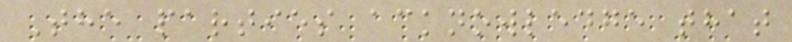The parties acknowledge that
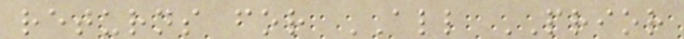returns for ALL PRIOR
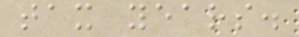tax years.
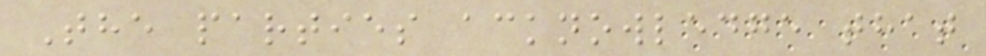The parties acknowledge that
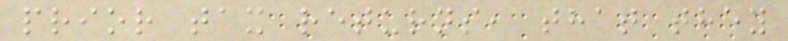prior tax returns, that they
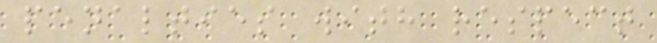penalties with respect
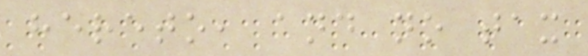hereto, and no tax
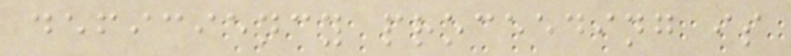deficiency proceeding is
